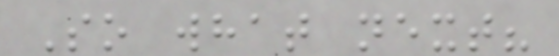So what next?
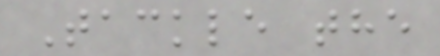Tackle the
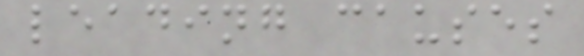leading causes
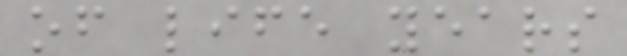of life years
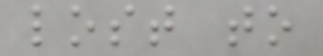lost to
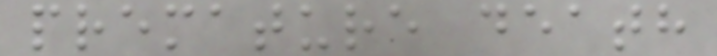premature death
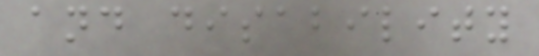and disability
